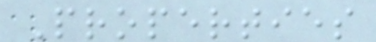Properties
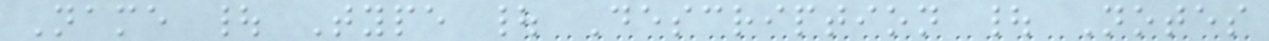Name | Type | Description | Notes
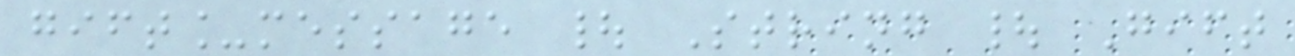gift_message | String | Gift
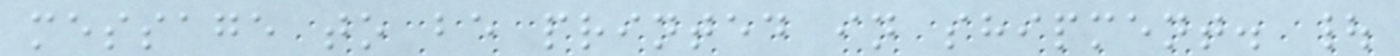message to be printed in shipment. |
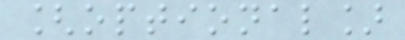[optional]
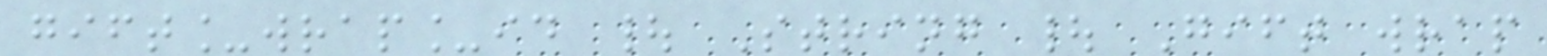gift_wrap_id | String | Gift wrap
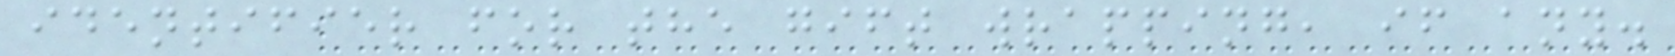identifier for the gift wrapping, if any.
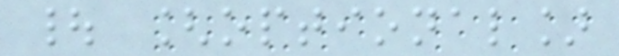| [optional]
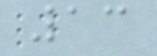13
